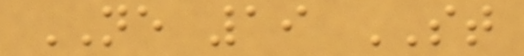NE 19 ST
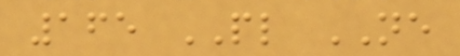165 PL NE
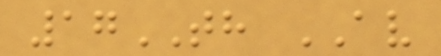17TH AV
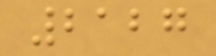2127
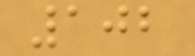102
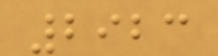2923
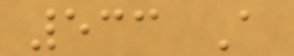533 A
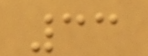33
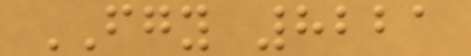FGY 8221
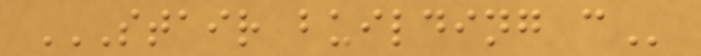STAIR BUILDING C
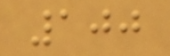100
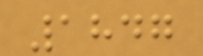1847
